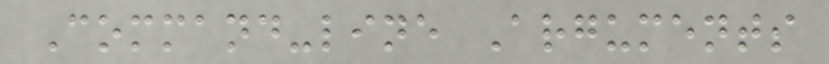Command-line Arguments
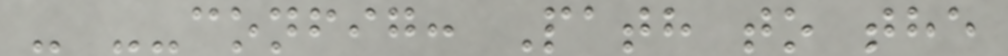- --config: Path to the
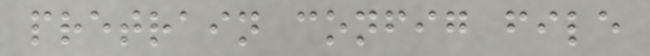pretrain config file
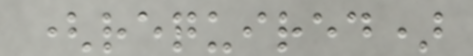(required)
